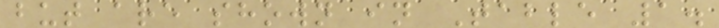but are shown in Table 1.
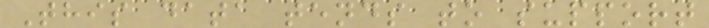This data tends to support
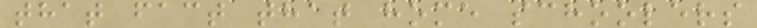that fact that home schoolers
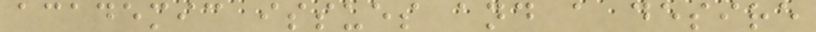academic issues and a desire
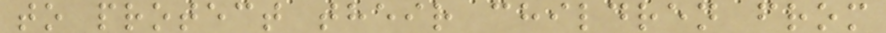to protect their children from
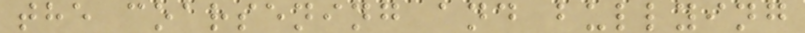the coarsening and bullying
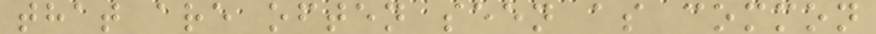that are often seen as common
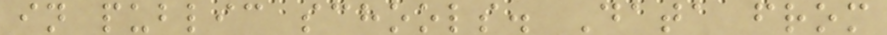in public schools. Data from
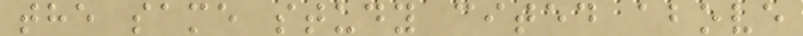the same study cited above
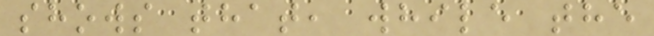shows that, while the
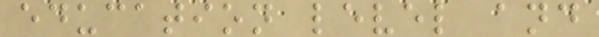education level and
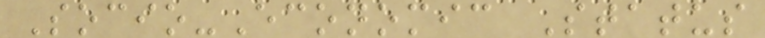Socio-Economic Status
